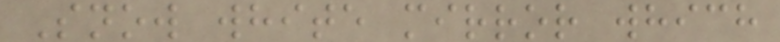Snow white mirror which
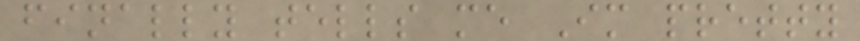finally tells me Im pretty
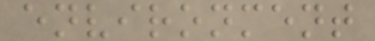environment
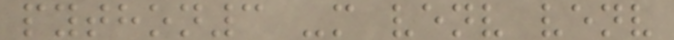python3 -m venv venv
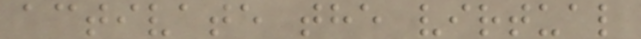activate the virtual
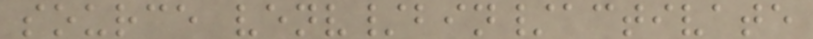source venv/bin/activate
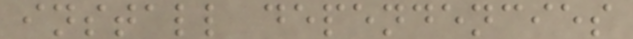install dependencies
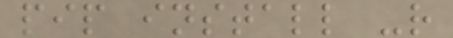pip install -r
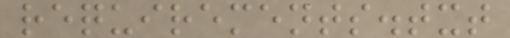requirements.txt
